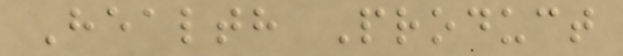Health Product
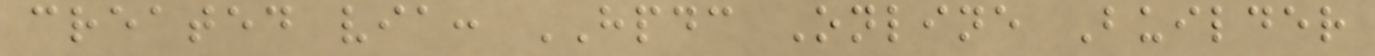created via: HPDC Online Builder
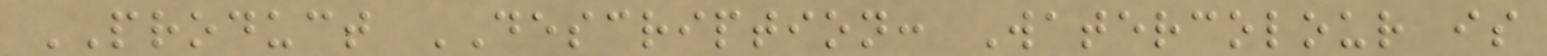PRODUCT DESCRIPTION: Watercolour is
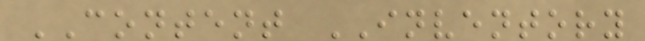CONTENT INVENTORY
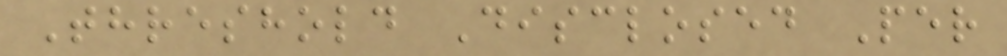Threshold Disclosed Per
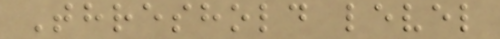Threshold level
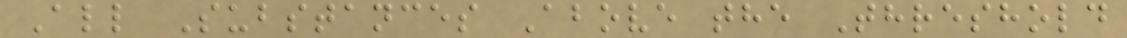All Substances Above the Threshold
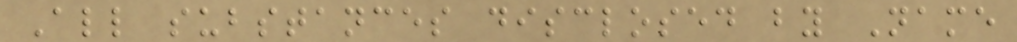All substances disclosed by Name
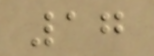17
